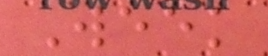Week
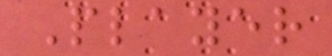Player
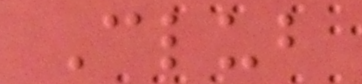Club
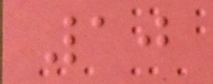10
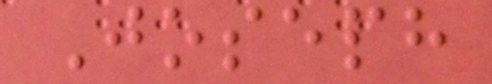Joseph
